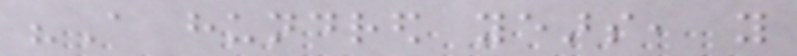"A hundred years, you
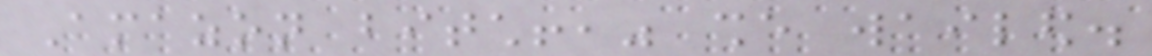Amazon bitch!," she wailed.
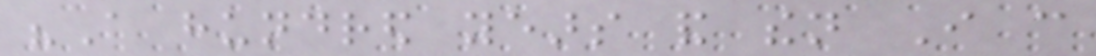"A hundred years and then I can
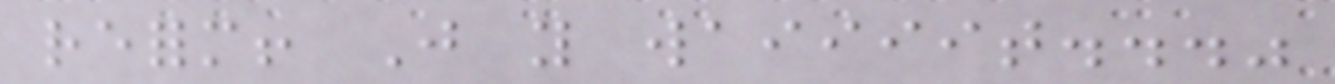reform! Just you waiiiit..."
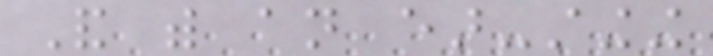And with an ear-stinging
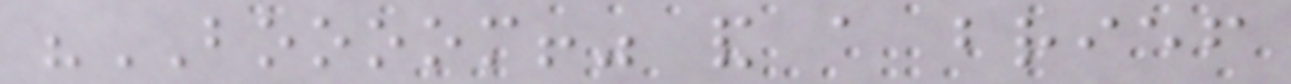"BOOOOM!" and a brief
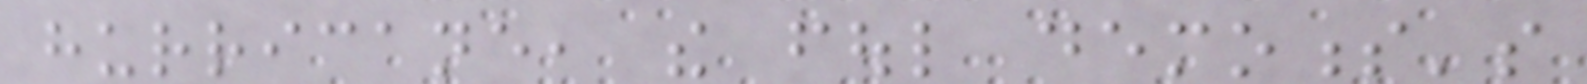hurricane, the foul demoness's
